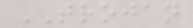TROJAN
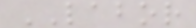LABOR
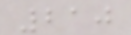210
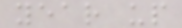year up
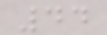44
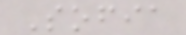Sofia
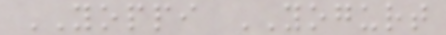YOPPI YOGURT
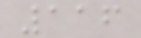116
